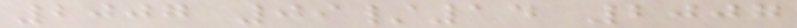2007 09/14 2007
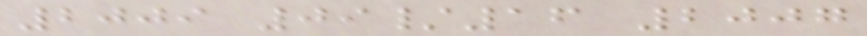2009 09/16 2007
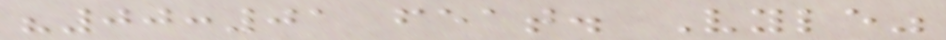"00:01 feat. Vyle"
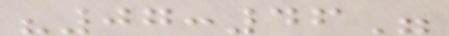"07:46"
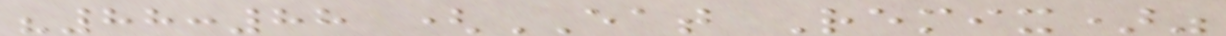"88:88 (EAT Remix)"
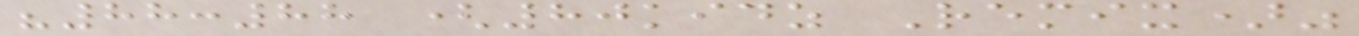"88:88 (80kidz Remix)"
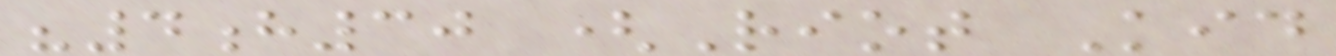"4h30 (Riot Kid
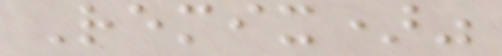Remix)"
